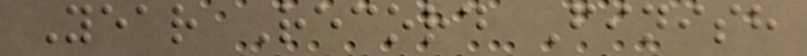Year Record Finish
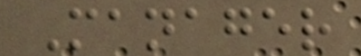Manager
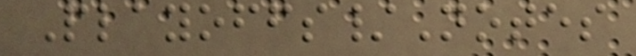Playoffs/Notes
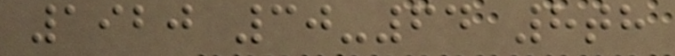1920 30-64 8th
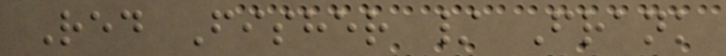Red Fisher / Frank
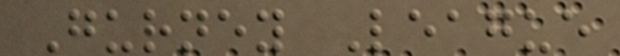Gurney League
